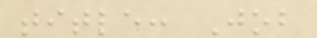title: Job
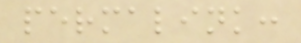permalink:
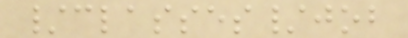/classes/job
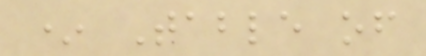* Table of
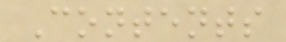Contents
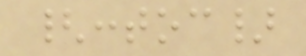{:toc}
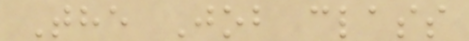The Job class
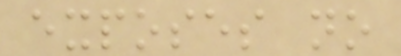exposes no
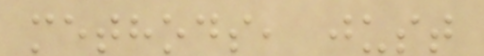methods, just
